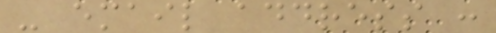- email address :
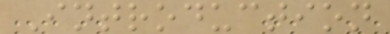Introduction
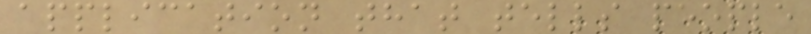application that tells people
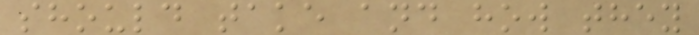should take and how they
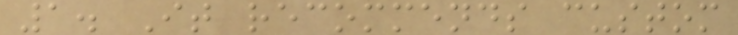1. It recommends custom
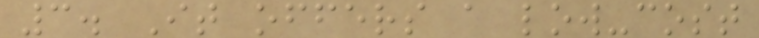3. It offers a low-cost
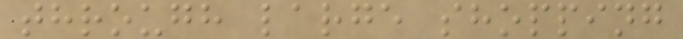through large shopping
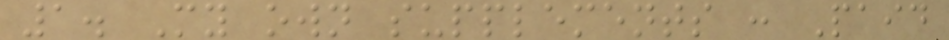1. My own supplements : Paid
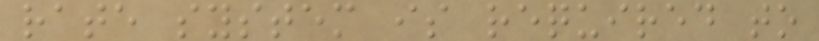rate system is required to
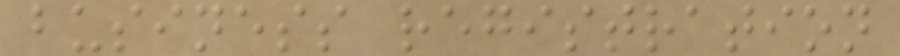business registration
